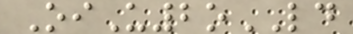OiU2oLD
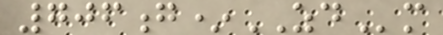706g*ZDm
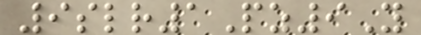9slr1Pz9Y
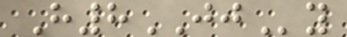H8JJy
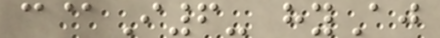c@I6- hyAj
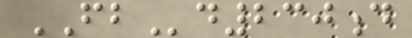FBd230d
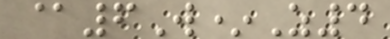@6W*Z4
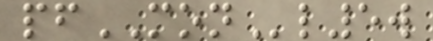pfMONl5w
